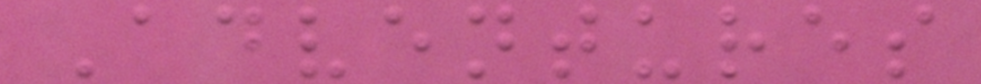Adventures
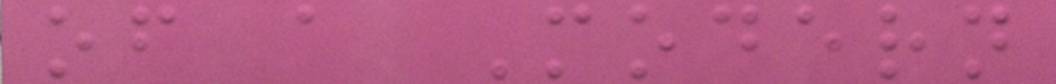of a Modern
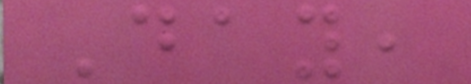Day,
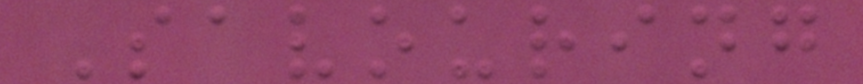Savouring
